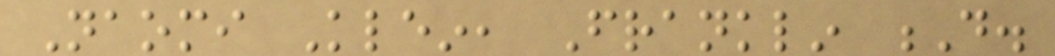Naomi Klein, Franklin D.
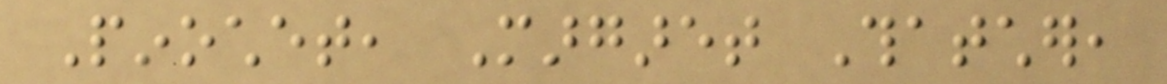Pinochet, Margaret Thatcher,
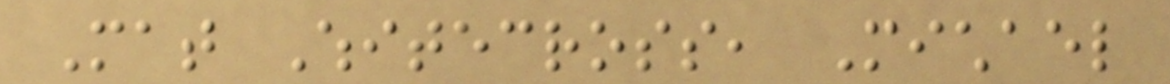Mat Whitecross, Michael
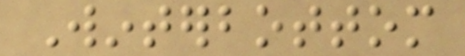Winterbottom
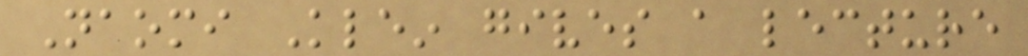Naomi Klein gives a lecture
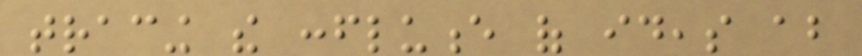tracing the confluence of ideas about
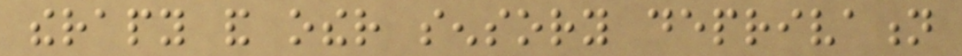therapy and other sensory deprivation
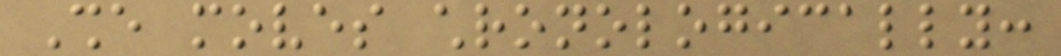She moves chronologically:
